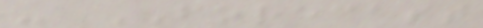- FORECAST
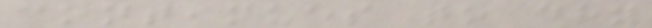continues to dry
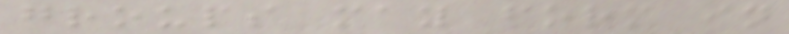groups may form in
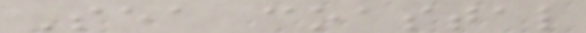Sea coastal
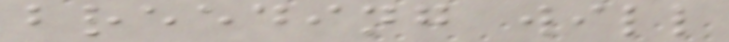breeding will
